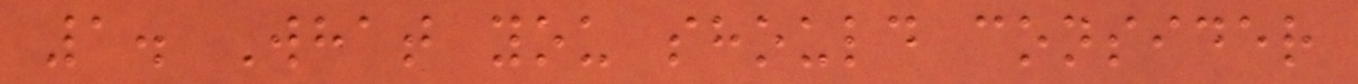1. What you should consider
